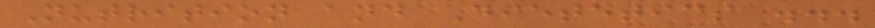Nutrition and Dietetics ...
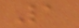1
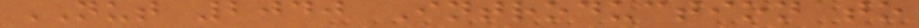NUT 2040 Introduction to
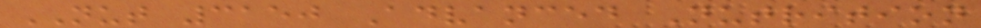NUT 3150 Advanced Nutrition
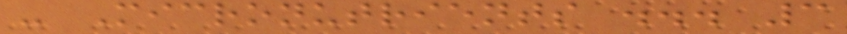- Micronutrients ... 3
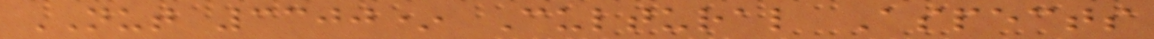NUT 3300* Cultural Aspects
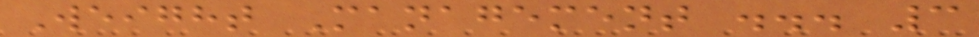Weight Management ... 3
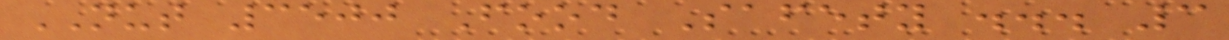NUT 3500 Food Safety ... 3
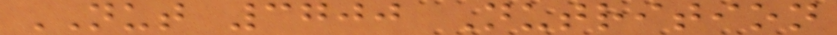NUT 3700 Nutrition
